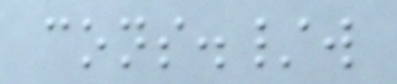cons./w
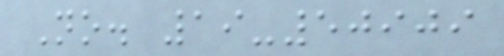No. 19-50909
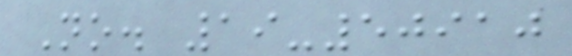No. 19-50910
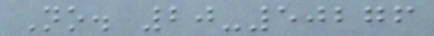No. 20-50276
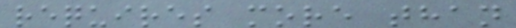requires more than
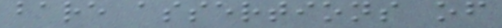bare assertions of
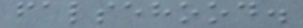falsehood.
